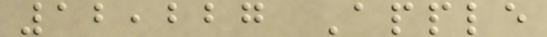12,227 Apple
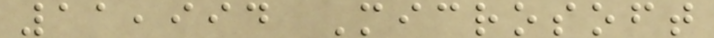11,994 Microsoft
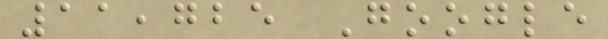11,725 Google
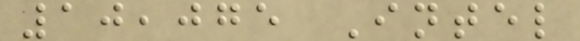10,075 Intel
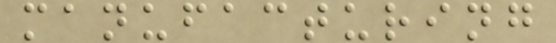manufacturing
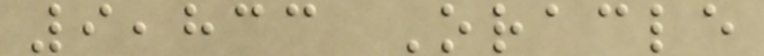9,833 Oracle
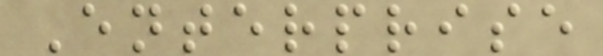Enterprise
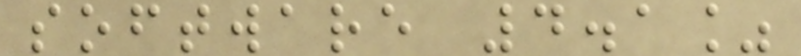software 4.1%
